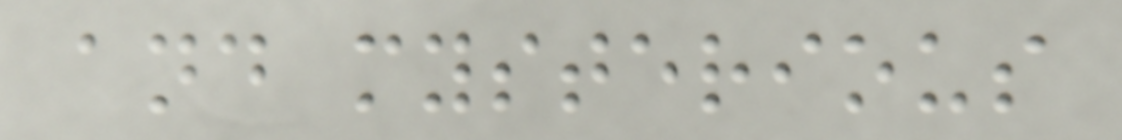and mysterious
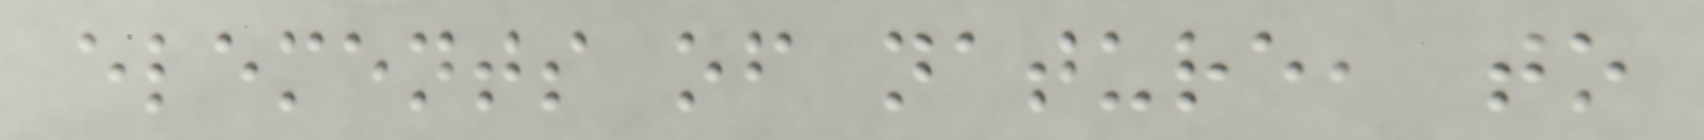elements of nature, to
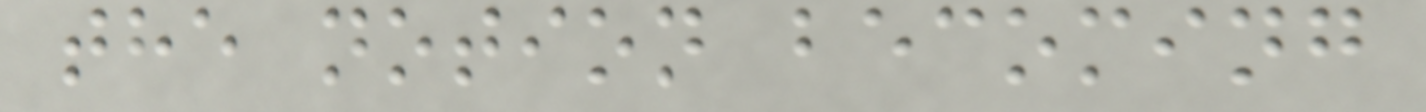the notion becoming
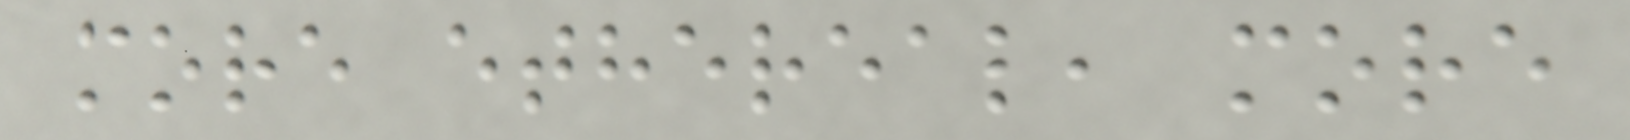more ethereal, more
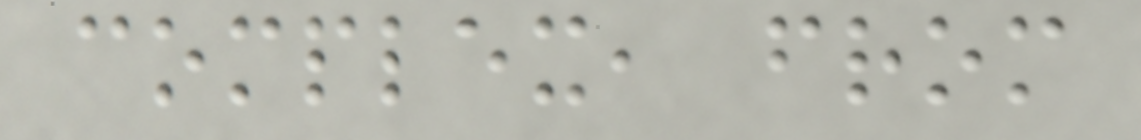complex, from
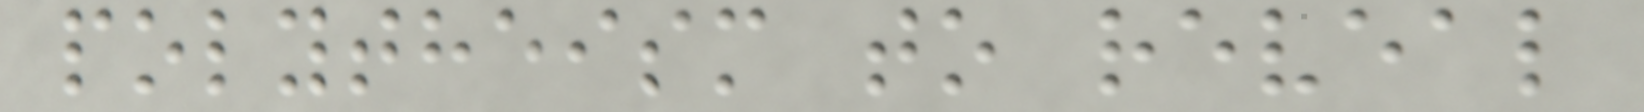polytheism to reveal
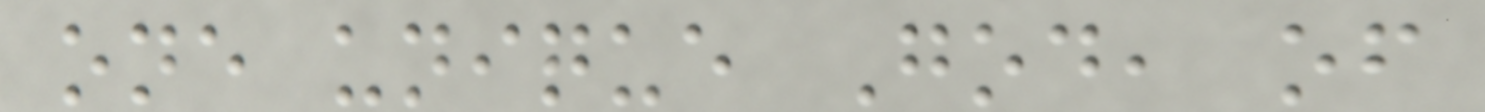one unique God, of
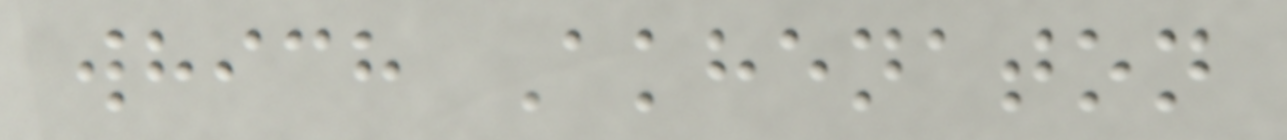which Akhenaton
